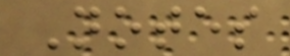Notes
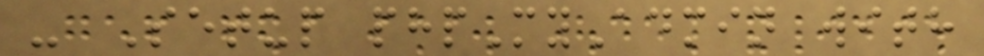- Setup phpMyAdmin with
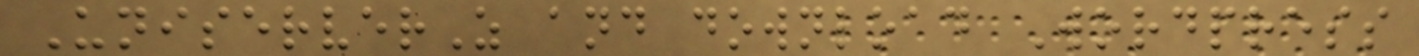UniserverZ and download Wordpress
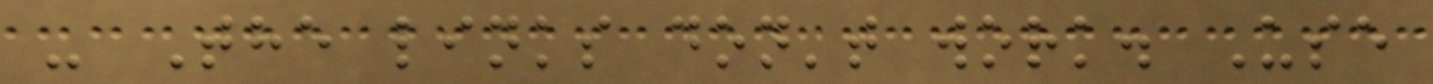- The links don't work. Use
